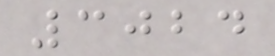3024
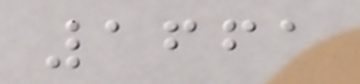1661
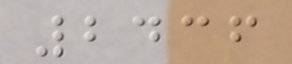2436
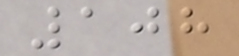108
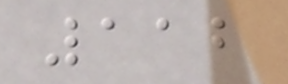112
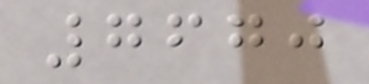7670
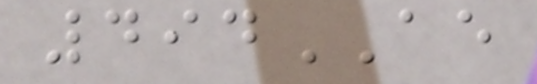494AE
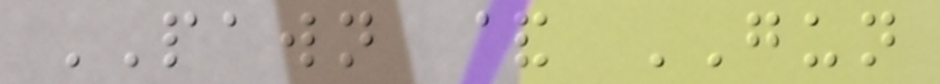PAWN & GUN
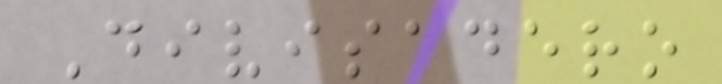Divisadero
